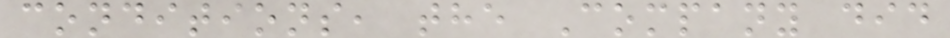conditions, the Company did
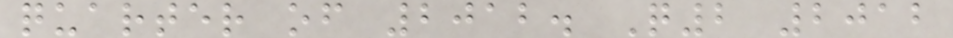quarter of 2012. Q2 2012
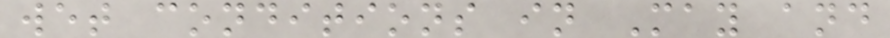wet conditions in May and
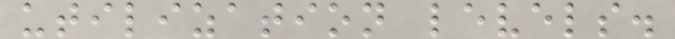utilization levels.
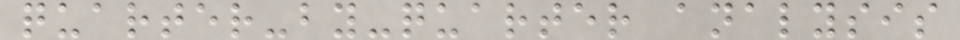quarter-by-quarter analysis
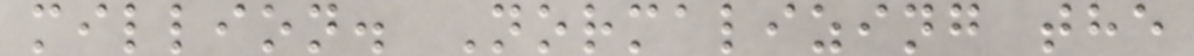million. Normalizing the
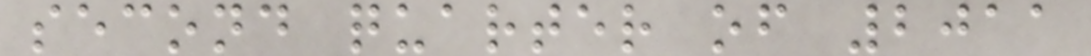second quarter of 2011
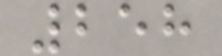258
